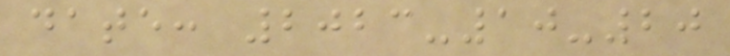date: 2023-10-20
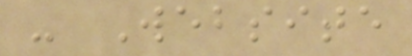- Website
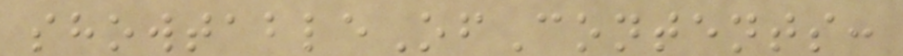showtableOfContents:
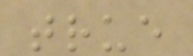true
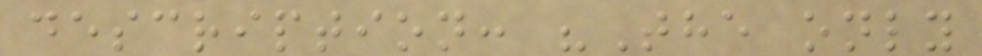description: "The only
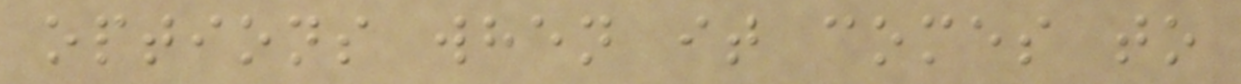options when it comes to
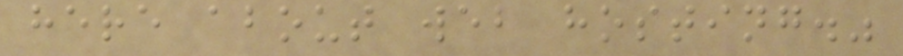here about web hosting."
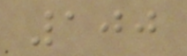100
